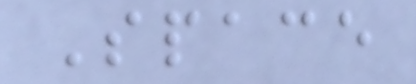Space
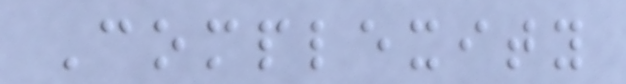Complexity
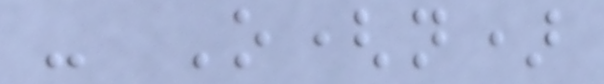- O(n)
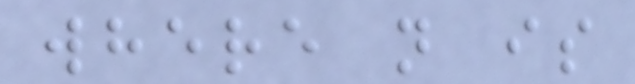where n is
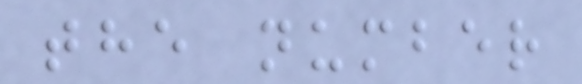the number
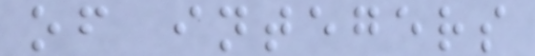of integers
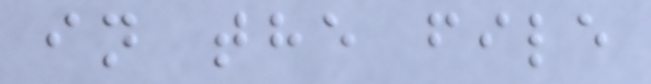in the file
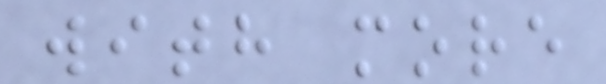with more
